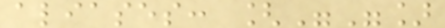aliases: [""]
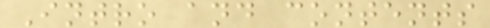Intro and contents
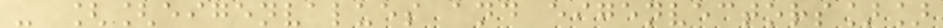- [[eigenvalues and eigenvectors]]
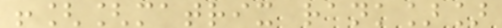![[matrix rank]]
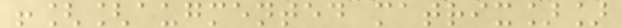![[augmented matrix]]
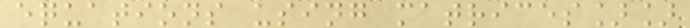equations using matrices]]
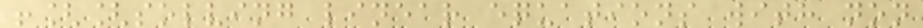![[solving linear equations with non
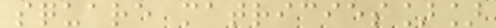square matricies]]
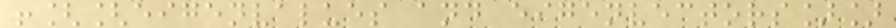![[eigenvalues and eigenvectors]]
